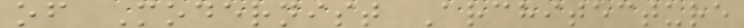of Modernist Architecture
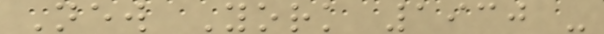New York 1930 -
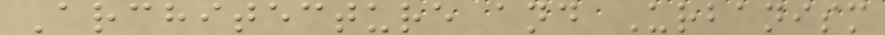Architecture and Urbanism
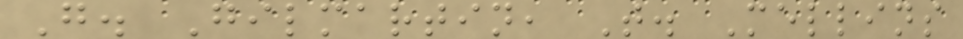G. Gilmartin, T. Mellins
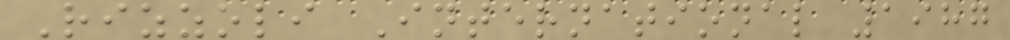Rizzoli International 1987
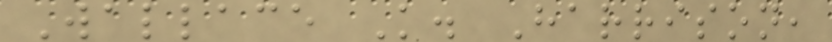Wallace K. Harrison,
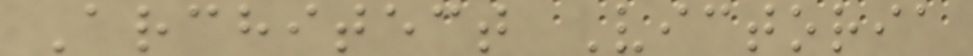Architect Victoria
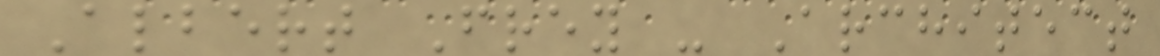Albert Frey - Architect
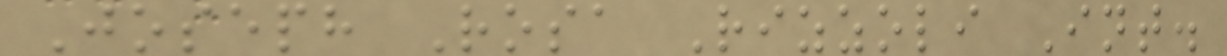Joseph Rosa Rizzoli Int.
